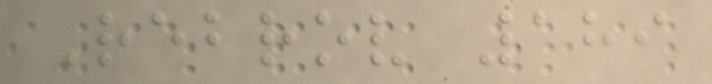Rebrov 189
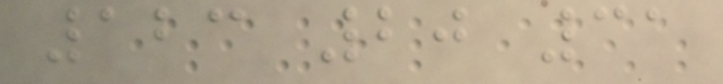123 20 31
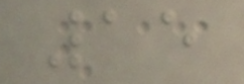15
